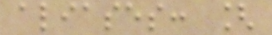aliases: [
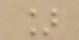]
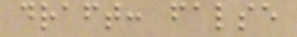draft: false
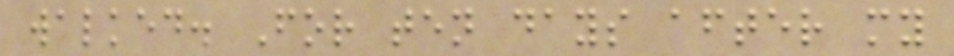walked. For ten days after my
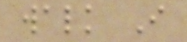walk I
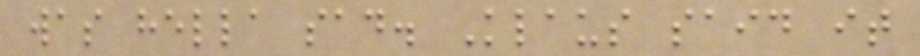was hella sad. Klaus said it
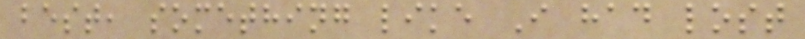best, something like I had lost
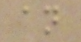an
